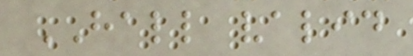HALL valid
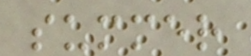summer
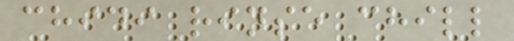chidi rinse chill
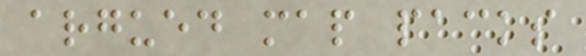argued map packs
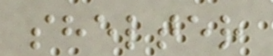shelter
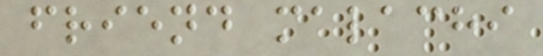friend malachi
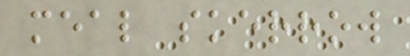meal skerrow
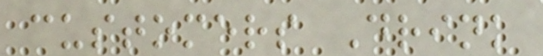customers Drink
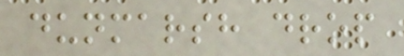dunmarsh drop
